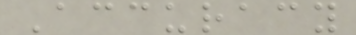Accuracy
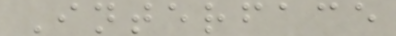Interface
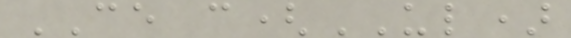CE c(UL)
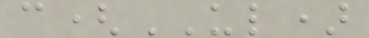c(UL)
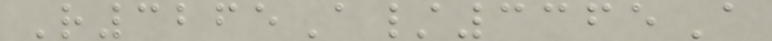R3265A/3365A
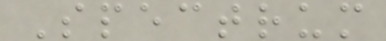Spectrum
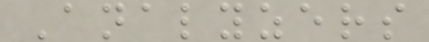Analyzers
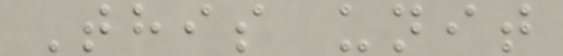This unit
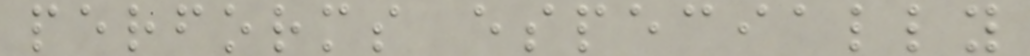performs especially
